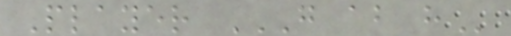Player G AB H
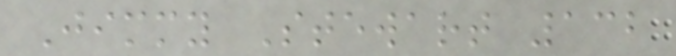Jimmy Stewart 132
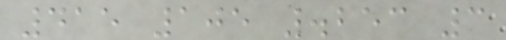415 105 .253 3
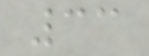33
